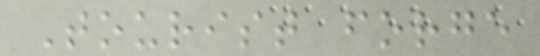Tourist forge
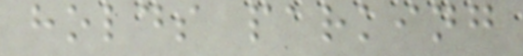holds parking
